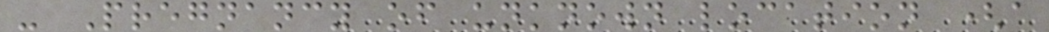- Pregnancy of unknown location (a
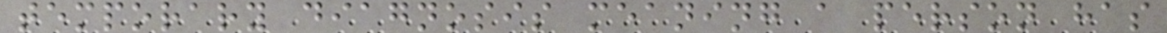temporary diagnosis meaning a person has
